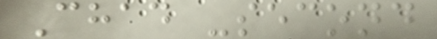Chad -second
